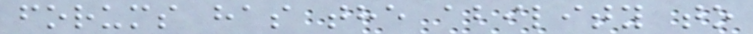forums has the ability to
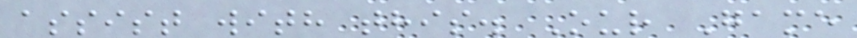assist with this. Our Game
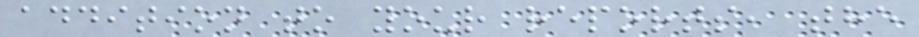addition to your reports, the
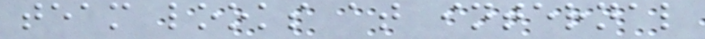team looks at internal
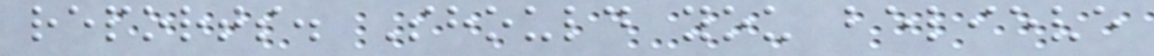reports. Should you believe
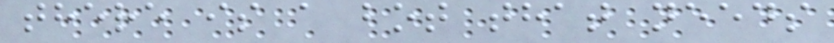there is a bot that needs
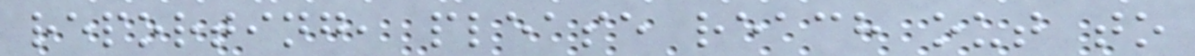reporting, please reach out to
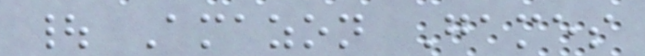| Amazon Games
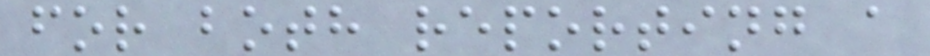for both reporting a
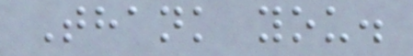Thank you.
